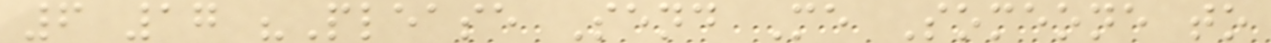6 17 "Please Send Me Someone to
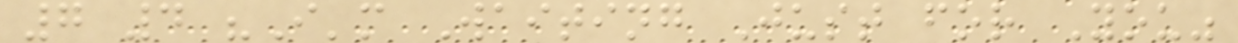7 4 "I'm Waiting Just for You"
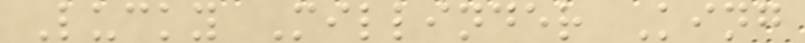Lucky Millinder King
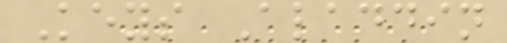Keys Aladdin
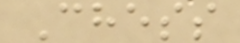Chess
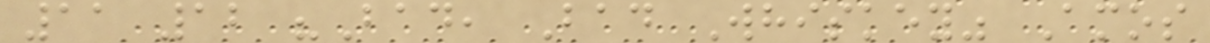11 12 "Bad, Bad Whiskey" Amos
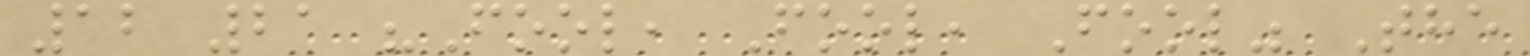12 21 "Fool, Fool, Fool" The
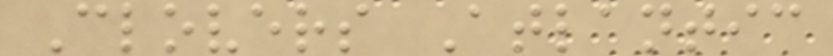Clovers Atlantic
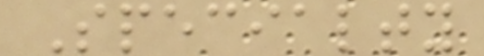Specialty
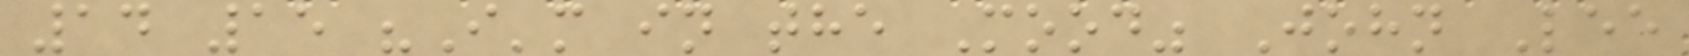14 15 "I'm in the Mood" John Lee
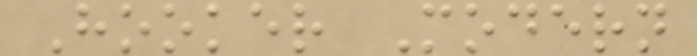Hooker Modern
